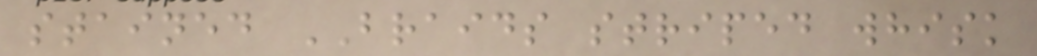stained BRAIDS striped whisk
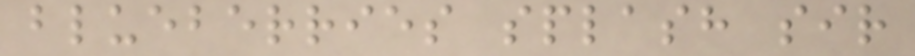blueberries splash sir
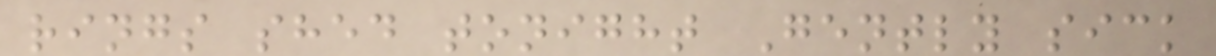rings shed tonight Gently sick
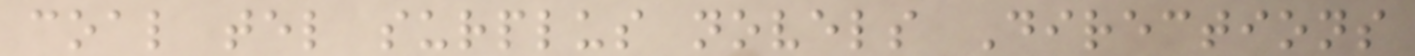coal tel surplus novels Directions
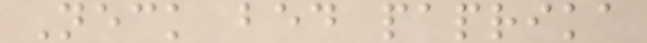Neck bed paprika
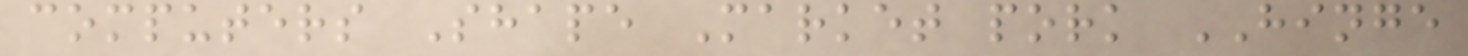computers Shape Market pork HINGE
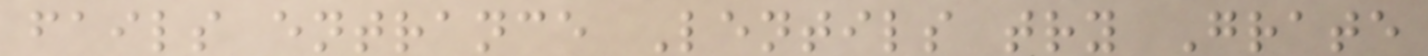fails entrance Lentils try Grate
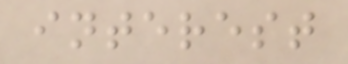interest
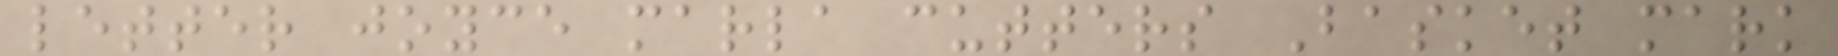letter joyce marla cutters Basket mark
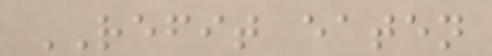REFIT eaten
